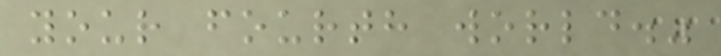your fourth world."
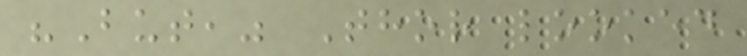"But," Thor looked
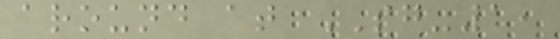around at SG-1,
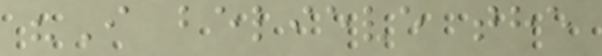"I believe the
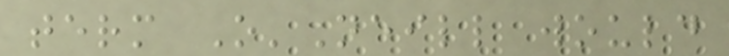term O'Neill would
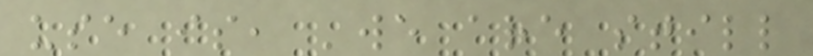use is, 'we are still
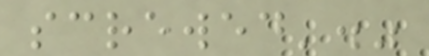screwed'."
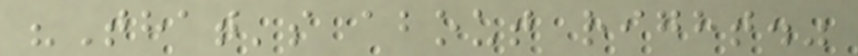"That's about right."
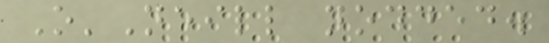O'Neill nodded.
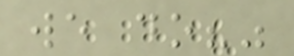we do?"
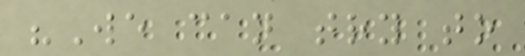"We can try to
